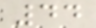44
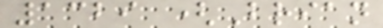1329 (Brian
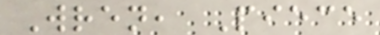Wren, Piece
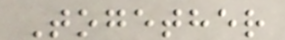Together
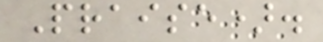Praise).
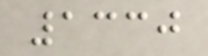1330
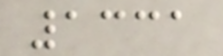1331
